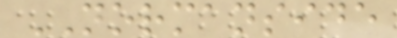NORMANSIDE
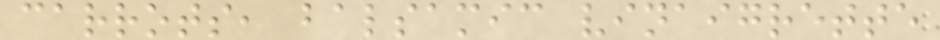carrots, balsamic vinaigrette
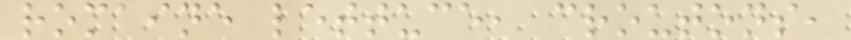romaine lettuce, croutons,
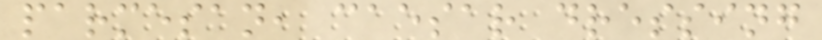parmesan, caesar dressing
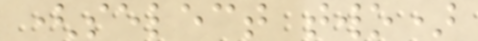(select two)
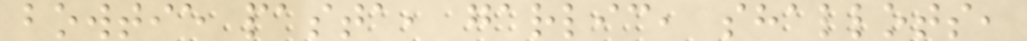bowtie pasta, garlic, shallots,
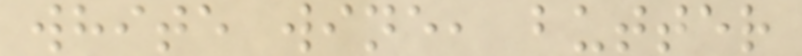white wine, butter
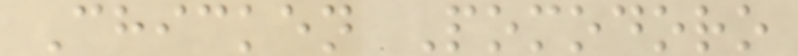Chicken Pomodoro
